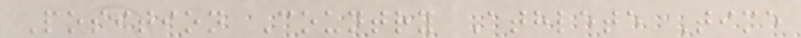Position Country Athlete Time
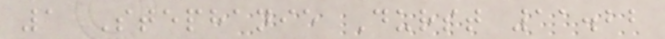1 Stephanie Durst 11.22
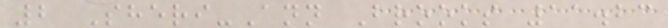2 Sheri-Ann Brooks 11.23
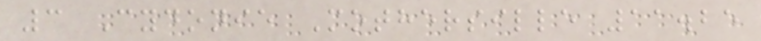3 Cydonie Mothersille 11.25
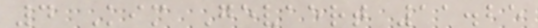4 Kim Gevaert 11.25
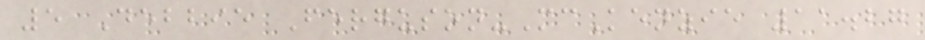5 Debbie Ferguson-McKenzie 11.27
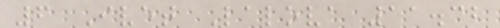6 Ivet Lalova 11.32
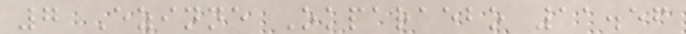7 Ezinne Okparaebo 11.56
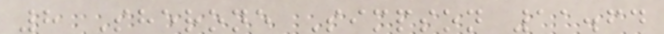8 Sherone Simpson 11.64
